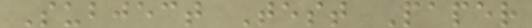Subject Test Paper
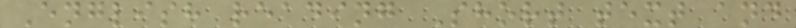English reading Short text and
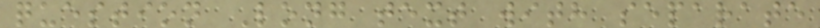question Long text with separate
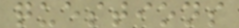questions
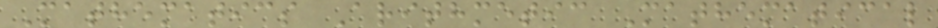Mathematics Arithmetic Mathematical
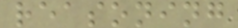reasoning
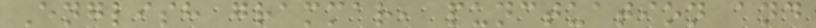English grammar, punctuation and
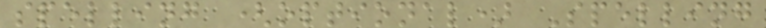spelling (optional) Spelling
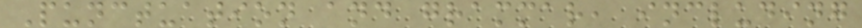Punctuation and grammar, including
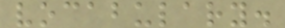vocabulary.
